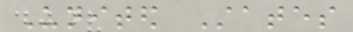United States
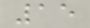15
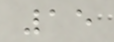15
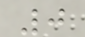0
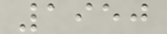1950
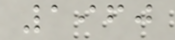1960
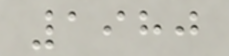1980
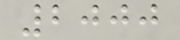2000
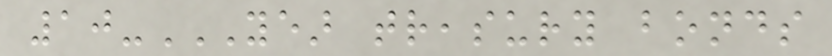10-YEAR TREASURY BONDS
